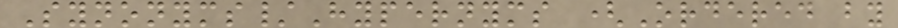Synonyms/Hypernyms (Ordered by
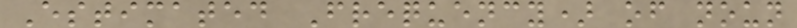Estimated Frequency) of noun
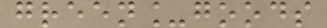green_goods
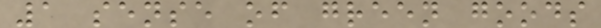1 sense of green goods
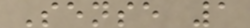Sense 1
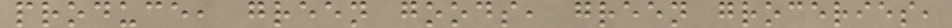produce, green goods, green groceries,
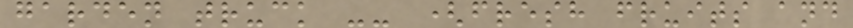garden truck -- (fresh fruits and
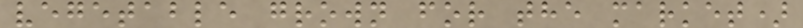vegetable grown for the market)
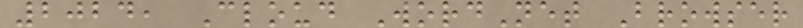2024, Cloud WordNet Browser
